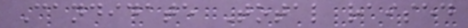Candidate Total raised
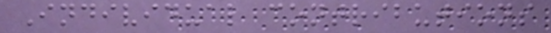Individual contributions
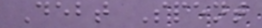Debt Spent
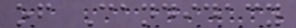of Candidacy
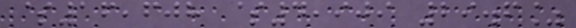$16,608 $4,909 29.6%
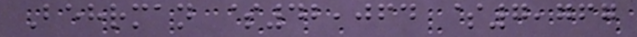Behrman $42,064 $7,767
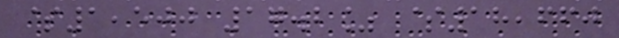$1,500 17.2% $18,660
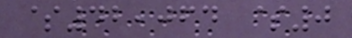$42,064 $0
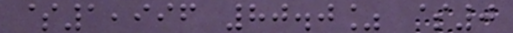$1,996 80.0% $0
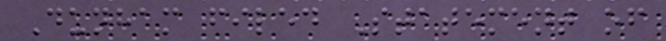Dunham filed Statement of
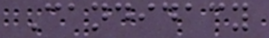Candidacy
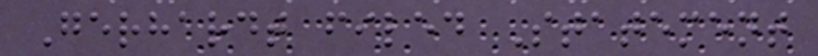Gerhardt filed Statement
